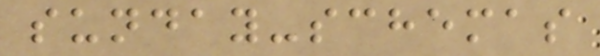sunday-schemas
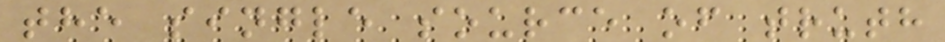the single source of truth
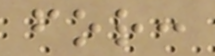for:
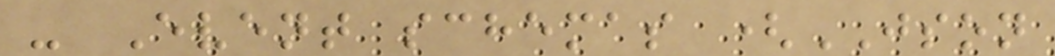- Event schemas (JSON
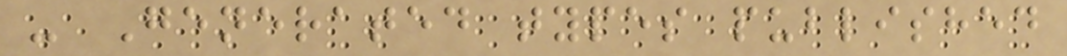- Generated types published
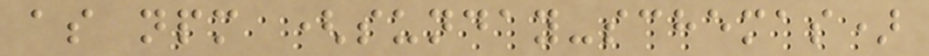as npm (sunday-schemas)
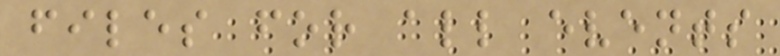files for all events
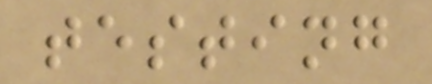testing
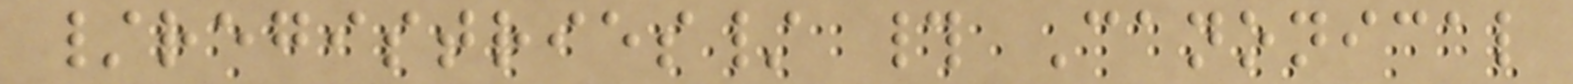/registries/ # Canonical
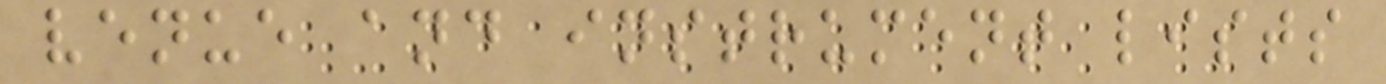venue and instrument lists
